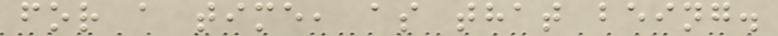for a time, as that being.
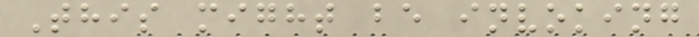This might be invoking
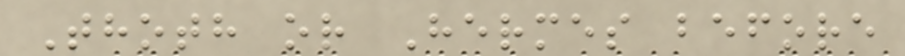Thoth or Hermes before
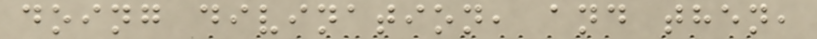doing divination, and then,
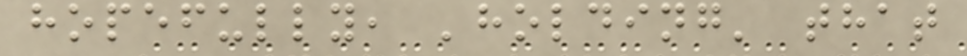hopefully, 'holding' that
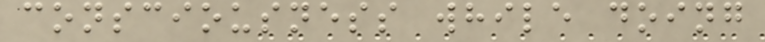consciousness while doing
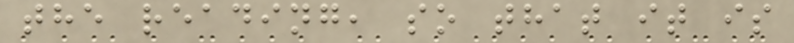the reading, so that it is
